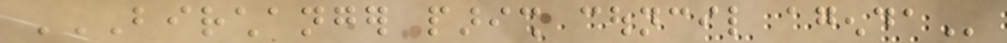BIRCHANGER PARISH COUNCIL AGENDA
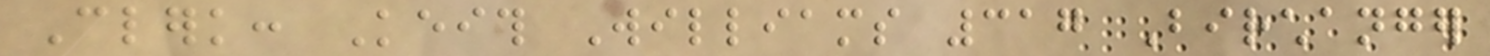Clerk: Keith Williams 317 Birchanger
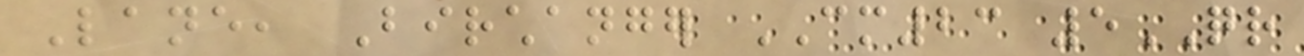Lane, Birchanger CM23 5QR
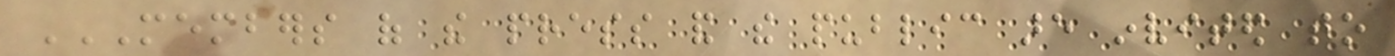MEMBERS OF THE PRESS AND THE PUBLIC ARE INVITED TO
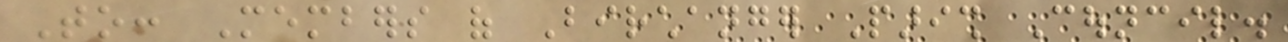To: Members of Birchanger Parish Council.
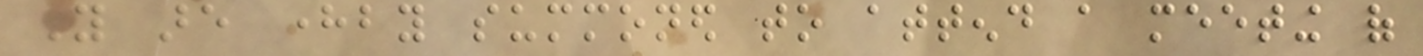You are hereby summoned to attend a meeting of
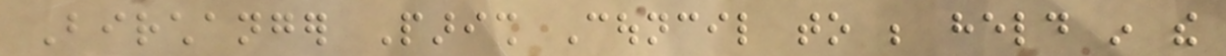Birchanger Parish Council to be held in the
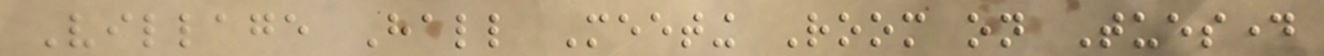Village Hall Meeting Room on Tuesday
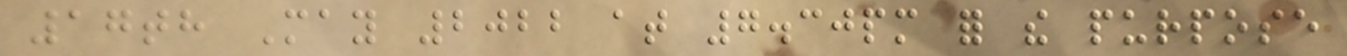17th May 2022 at 7.30pm for the purpose
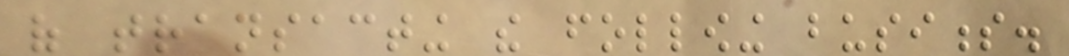of transacting the following business.
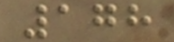178
